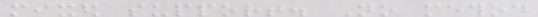mixed support. No method
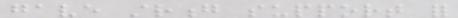gave strong support for
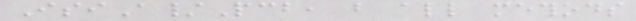IsiA/Pcb, but all methods
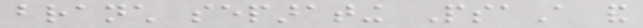branch separating PsaA and
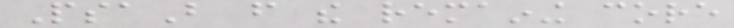PsaB from the remaining core
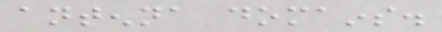antenna domains.
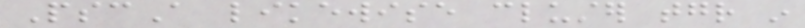PscA likewise cluster together in
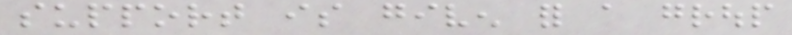support is given for a group
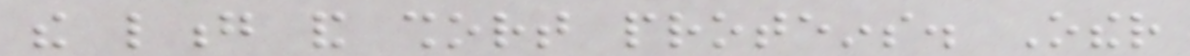the long and short proteins. Other
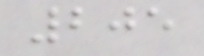205
